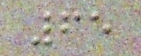65
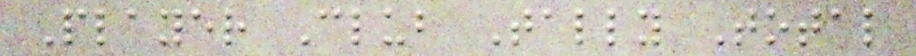Player Club Tally Total
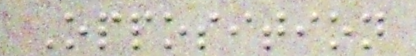Opposition
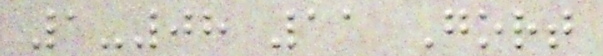1-08 11 Gort
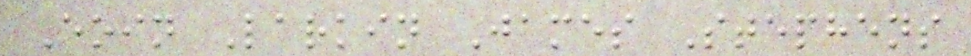Eoin Larkin James Stephens
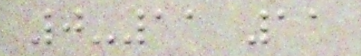0-11 11
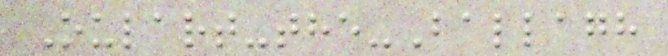Oulart-the-Ballagh
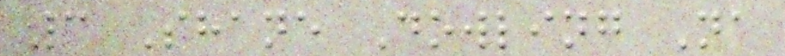3 Shane Dowling Na
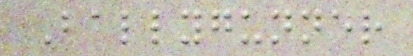Ballygunner
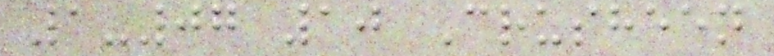1-07 10 Crusheen
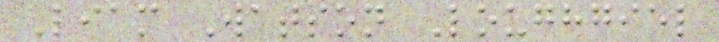Liam Watson Loughgiel
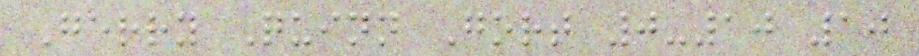Gerry Quinn Gort 0-10 10
